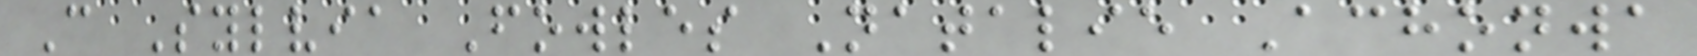C Sylvia Fowles Natalie Achonwa
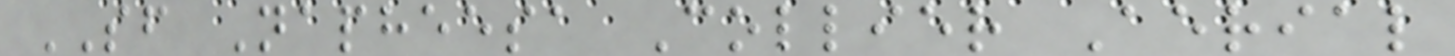SF Napheesa Collier Aerial
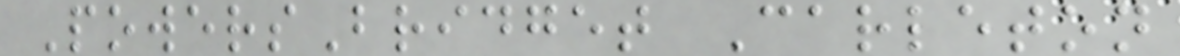PowersBridget Carleton
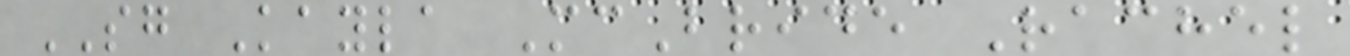SG Kayla McBride Rachel
